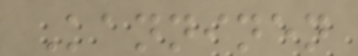Kanninen
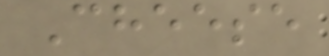Cheese
